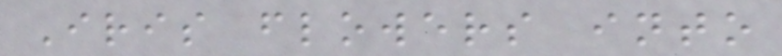Iris flowers into
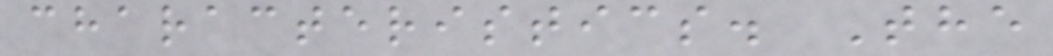characteristics. The
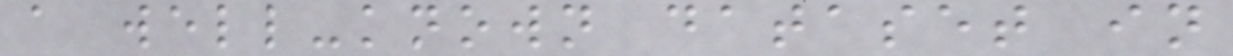a well-known dataset in
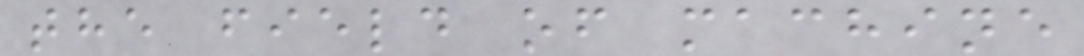the field of machine
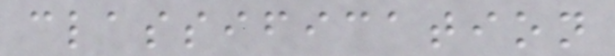classification
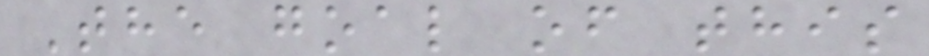The goal of this
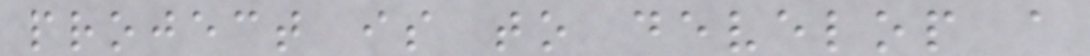project is to develop a
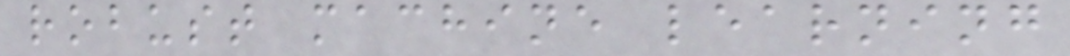robust machine learning
